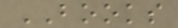BOOKS
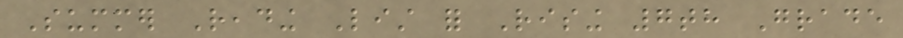Summer Reading List for Rising 7th Grade
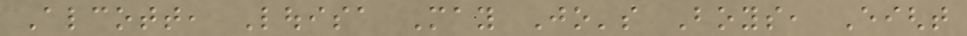Alcott, Louisa May Jo's Boys, Eight
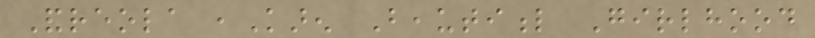Andreola ,Karen Beautiful Girlhood
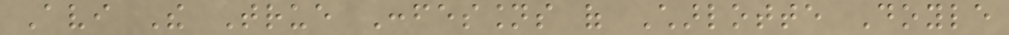Avi The True Confessions of Charlotte Doyle
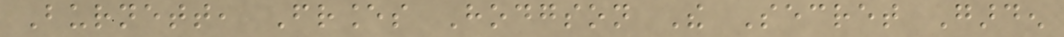Burnett, Frances Hodgson The Secret Garden
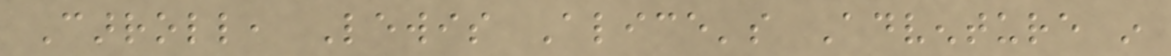Carroll, Lewis Alice's Adventure in
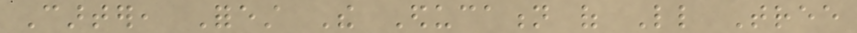Carter, Forest The Education of Little Tree
